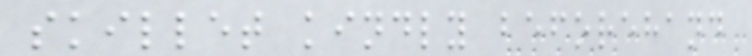skillet kindly beforehand
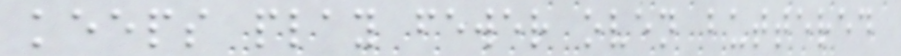keeps play fewer oven buttered
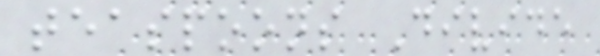teaspoons Divide
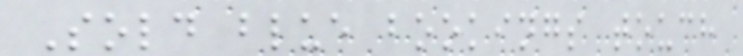Sold blue bookings touch
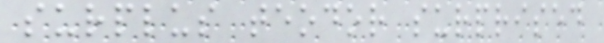surplus teodor surprised
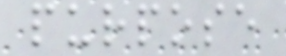purpose
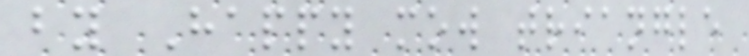by Happy mow triangle
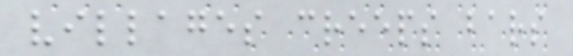villages creeps bars
